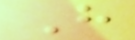H
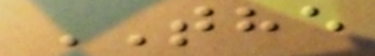THE
